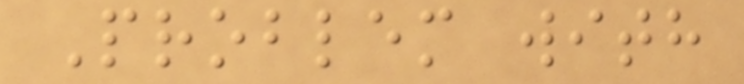Problem with
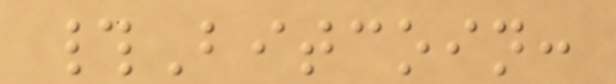#Bitcoin:
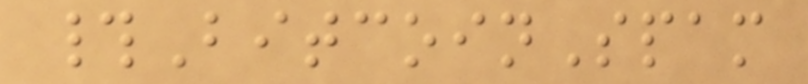#BitcoinSpam
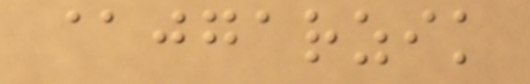@jgarzik
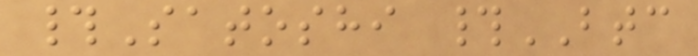#Satoshi #BTC
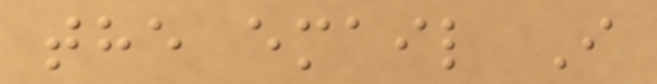the email I
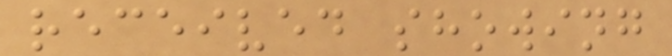received showing
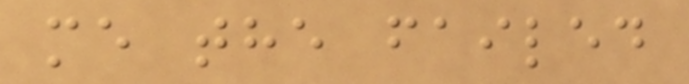me the failed
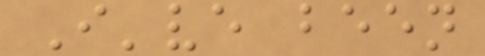I've been
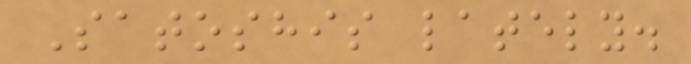Satoshis lately.
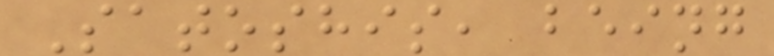Satoshis, being
